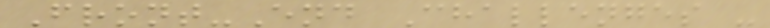Front-End Challenges -
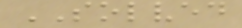SOLVED
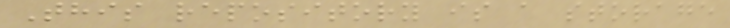This repository is a storage
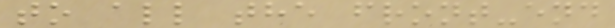to all the front-end
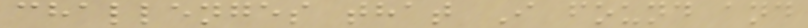challenges that I found and
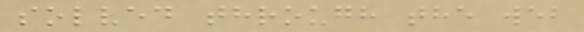solved through the web
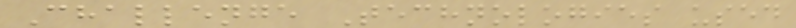Challenge Technologies used
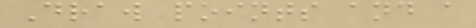Draw points and a
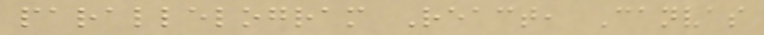parallelogram React, Canvas
